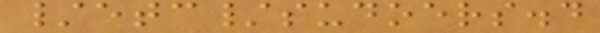/etc/sudoers.d
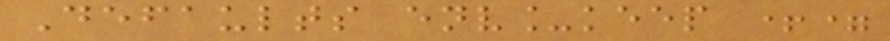Defaults env_keep +=
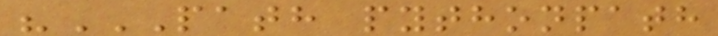"PATH PYTHONPATH
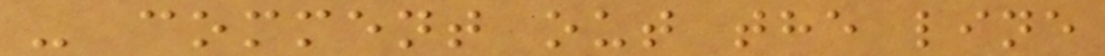- comment out the line
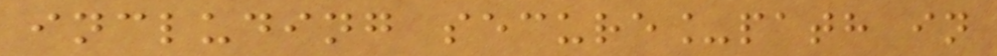including secure_path in
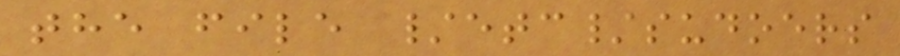the file /etc/sudoers
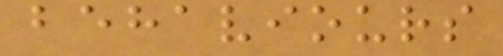behaviours
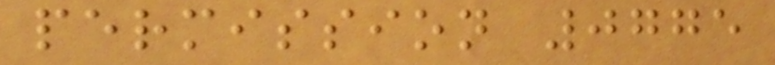permission 0775
